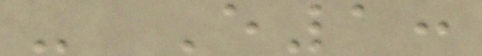- E1:
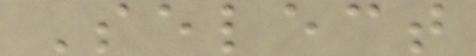Select
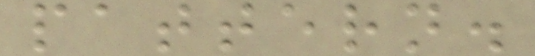pattern.
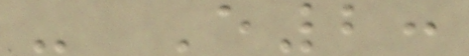- E2:
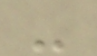-
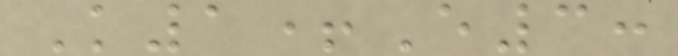K1+E3:
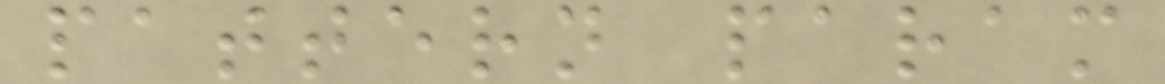pattern param
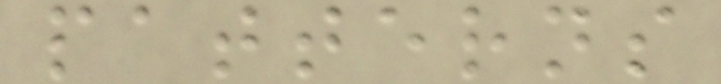patterns
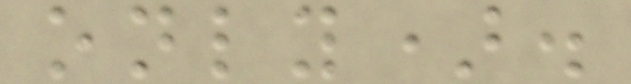only).
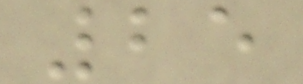25
